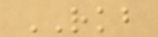RKB
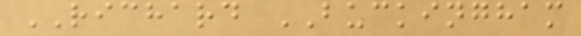RICHARD BUCKINGHAM
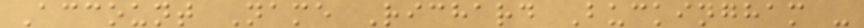Account Name Richard Buckingham -
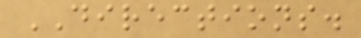DIRECTIONS.
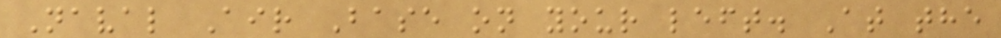Naval Air Base on your left. At the
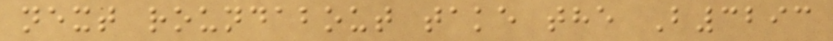next roundabout take the B3293
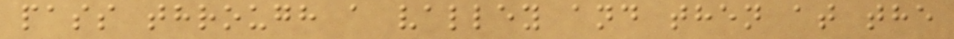pass through a valley and then at the
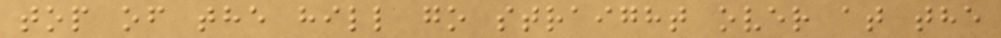top of the hill go straight over at the
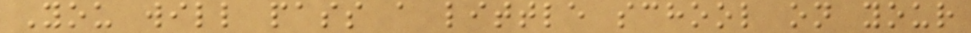You will pass a little school on your
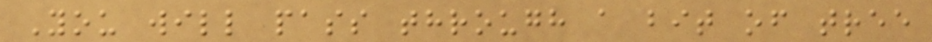You will pass through a bit of tree
